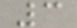3
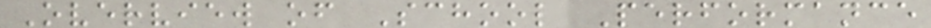Overview of School Performance
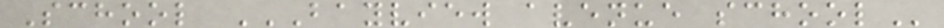School BAYVIEW AVENUE SCHOOL
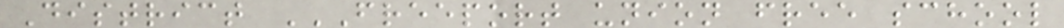District FREEPORT UNION FREE SCHOOL
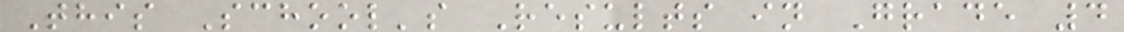This School's Results in Grade 4
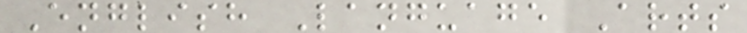English Language Arts
